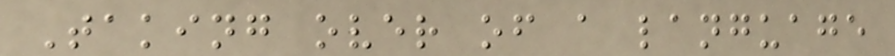Taking over of a language
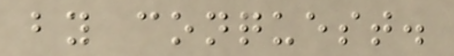by conquest.
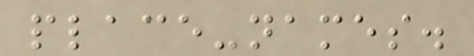place-names.
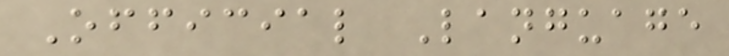Official Language
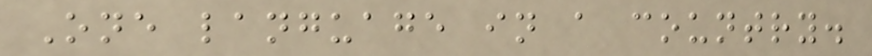One language in a country.
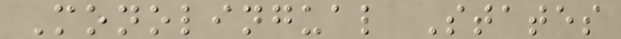Monolingual States
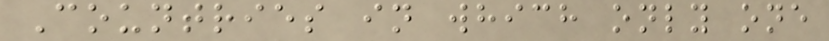Countries in which only one
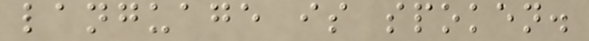language is spoken.
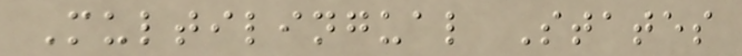Multilingual States
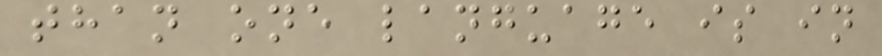than one language is in
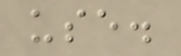use.
